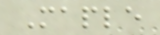Maple
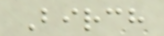Birch
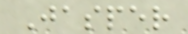Jasper
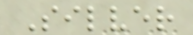Silver
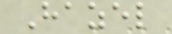Hazel
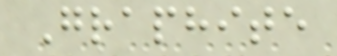Graphite
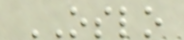OSLO
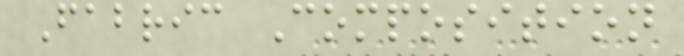Fabric Composition
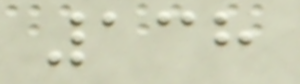138
